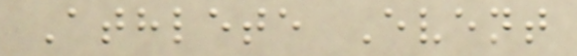Athlete Event
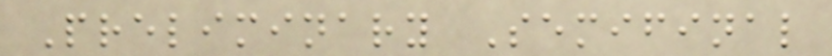Preliminary Semifinal
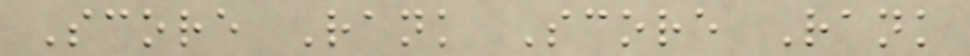Score Rank Score Rank
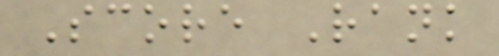Score Rank
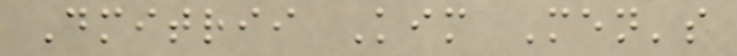Dmitrii Kim Men's
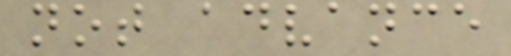not advance
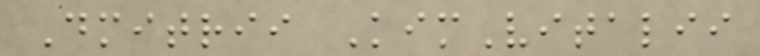Dmitrii KimVitalii
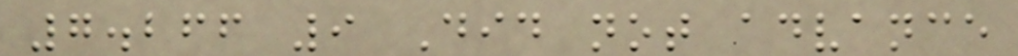7.266 9 Did not advance
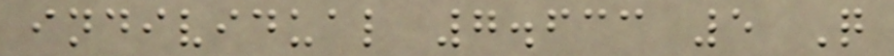individual 7.633 5 Q
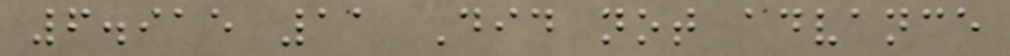6.915 11 Did not advance
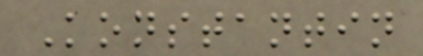Konstantin
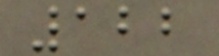122
